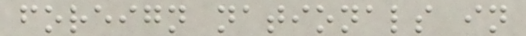foreign nationals in
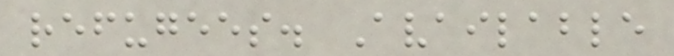refugees. Available
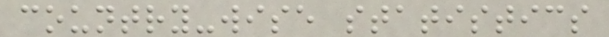country-wise statistics
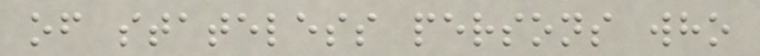of stateless persons who
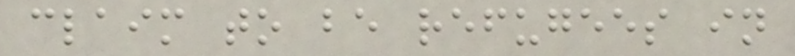claim to be refugees in
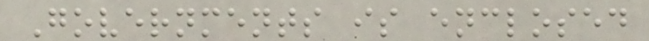Governments is enclosed
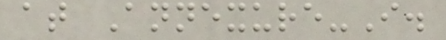at Annexure-I.
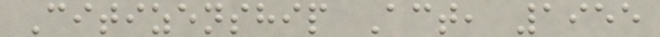Citizenship Act, 1955
